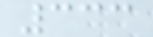333
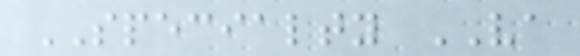SPECIALTY VA
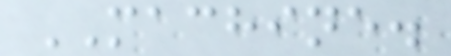MACHINE.
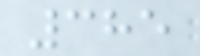385
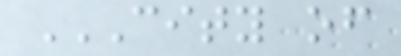CITY OF
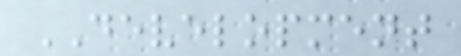DEVELOPMENT
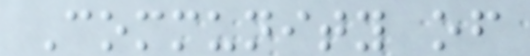Community of
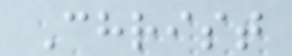Christ
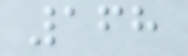168
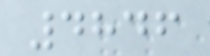4846
